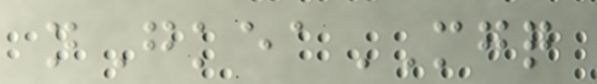nGkeaMGQ
